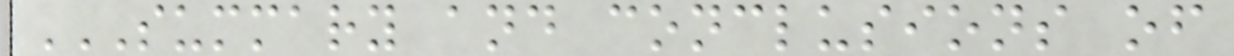SUMMARY AND CONCLUSIONS OF
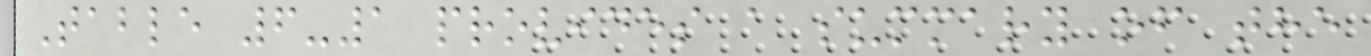Table 6-1 provides a summary of the
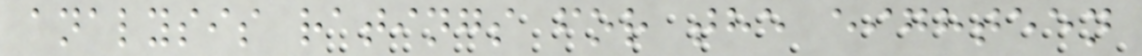analysis ratings for the eighteen
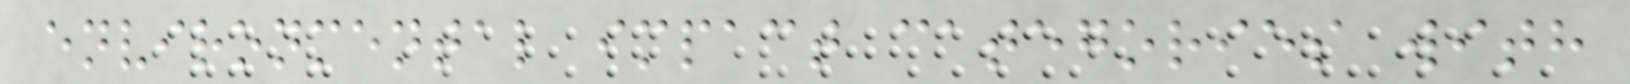environmental impact categories with
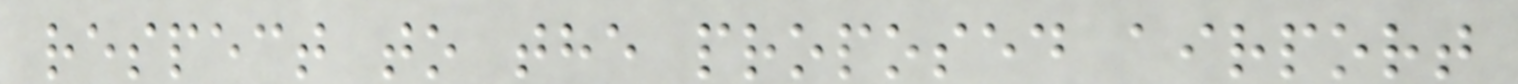respect to the proposed airport
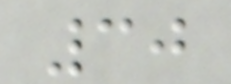30
